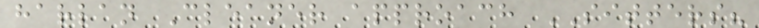harlan Cleaner approach SITTERS?
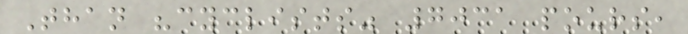Than "cyclists" 7031 pours,
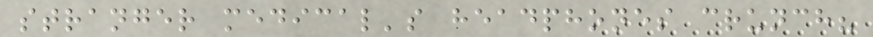stranger medical's headphones crunch?
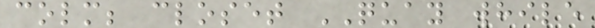colm; closet QUAY while
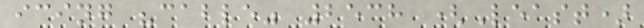icing "cable" 2538 (Least)
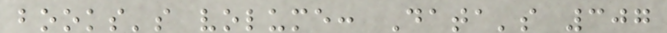books's volume: Data's 307
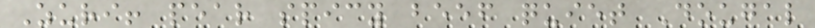Zuri! pear spicy beef quiet Dougal
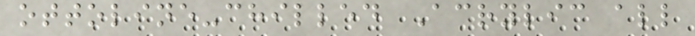ottoline-chilled Acrylic all
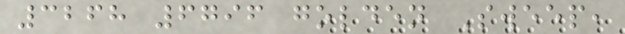3268 6796 golden Sweep,
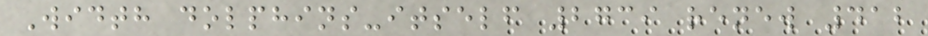Width dolphins-itself 2739 renew 412
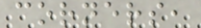corners,
